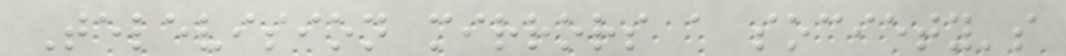Television mirrors a society's
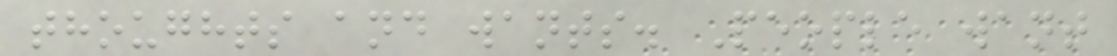thoughts and wants. People want
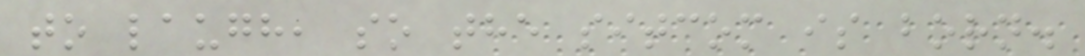to laugh, so the sitcom is born.
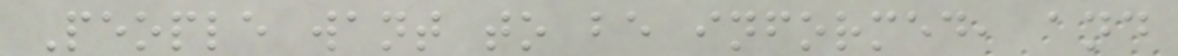People want to be informed, and
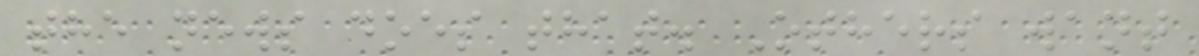the news does that. Others want
